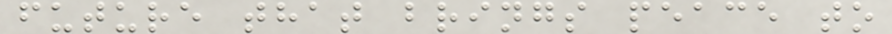future that brings peace to
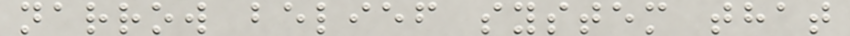narrow belief system that
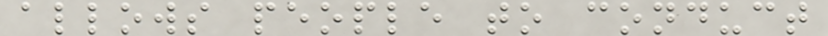allows people to conduct
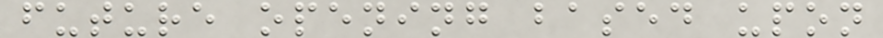future opening based upon
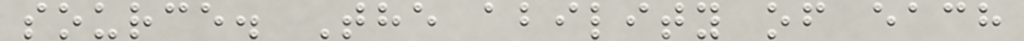source. The ability of each
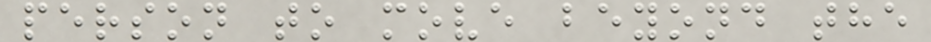person to move beyond the
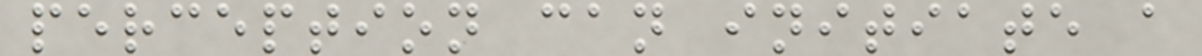perception can initiate a
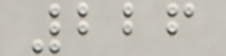226
